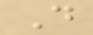D
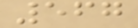567
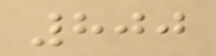800
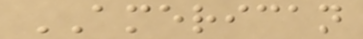AMERICAN
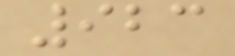923
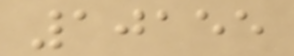10155
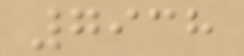7938
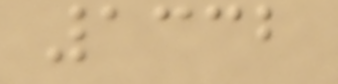1332
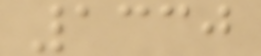1330
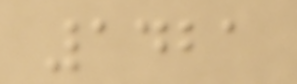1421
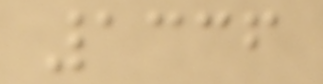1336
